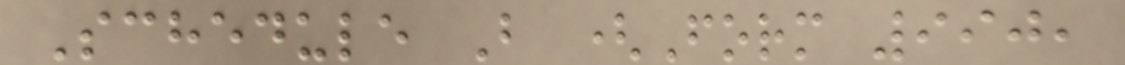Schedule B (Form 990,
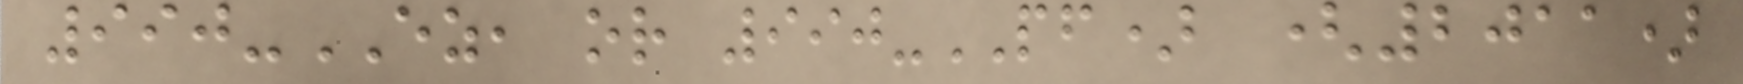990-EZ, or 990-PF) (2011)
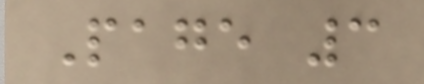Page 3
